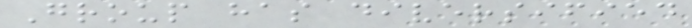Group has diversified
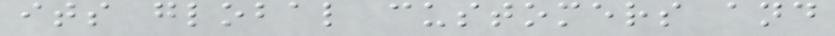its global customers and
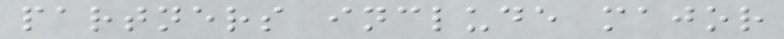partners include major
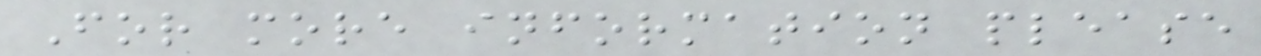For more information please
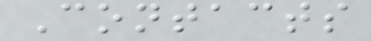Contacts
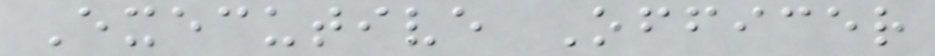Executive Officer
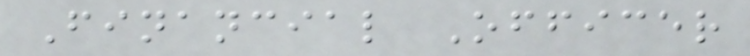Financial Officer
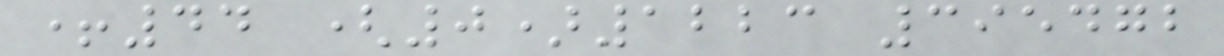+44 (0)1223 395472
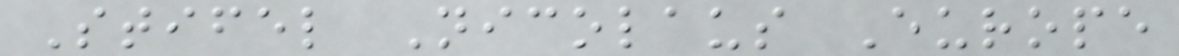Stifel Nicolaus Europe
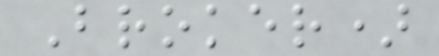Broker)
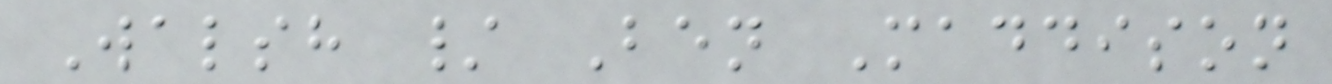Walsh / Ben Maddison
